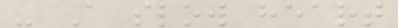- A slow heart
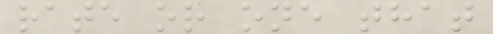rate or one that
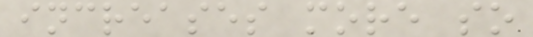increases more so
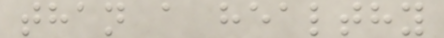than a healthy
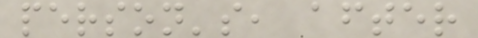person's, after
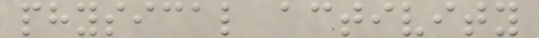physical activity
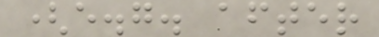(e.g. after
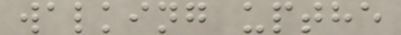walking upthe
